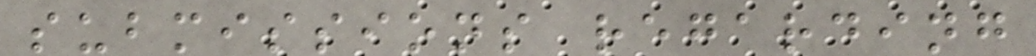submissions regarding
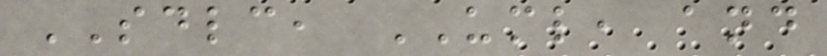SDLC, UML, and
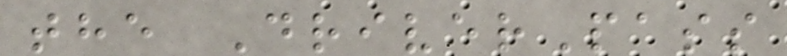the DriverPass
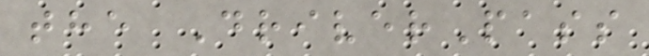the DriverPass
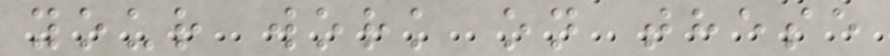your work on these
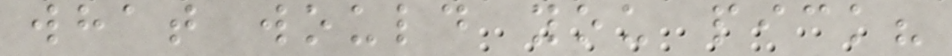what would you pick?
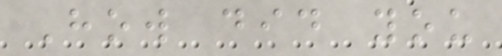How did you
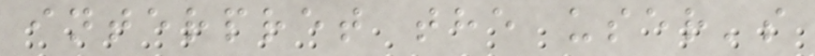interpret the user's
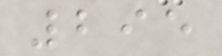295
